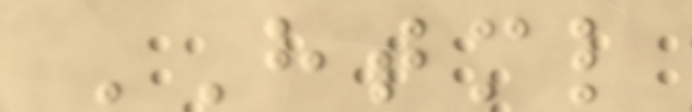HTML
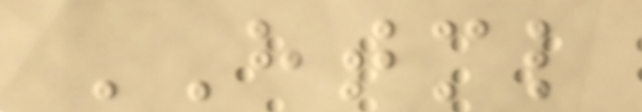HTML
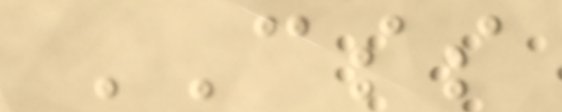CSS
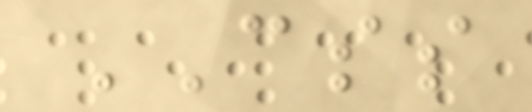CSS
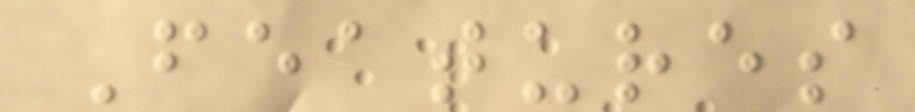Features
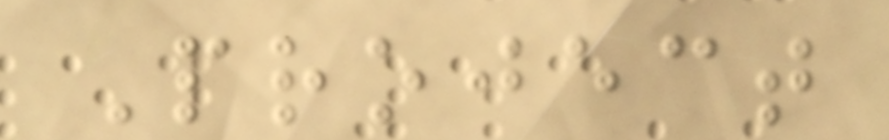Project
